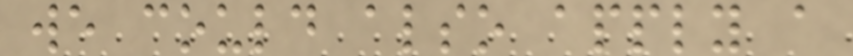we could also apply a
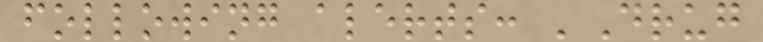following alerts: 'Drug
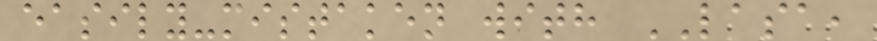easily-mistaken with LASA,
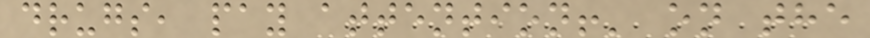drugs, pay attention!' on the
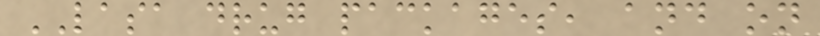LASA drug packages, and on
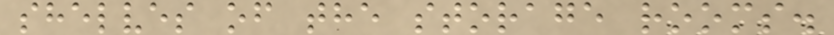shelves of the storage rooms.
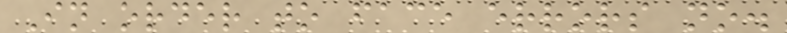In order to face errors no.
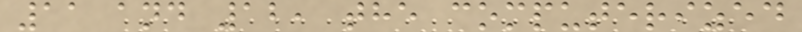11 and 12, the computerized
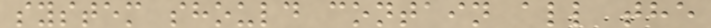system should contain all the
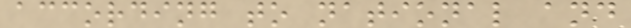according to national and
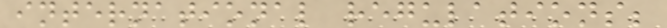international regulations;
